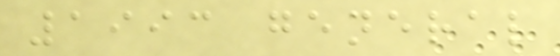1993 general
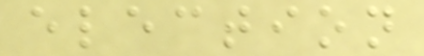election
